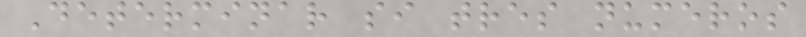Determinar si tres numeros
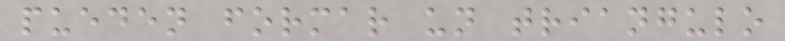pueden formar un triangulo
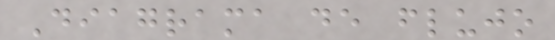Diagrama de flujo
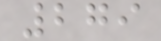279
